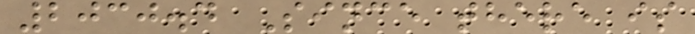2030.4 Since there is
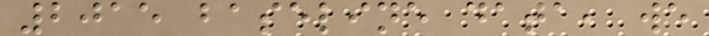2015 baseline data, we
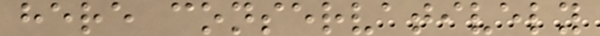here conservatively
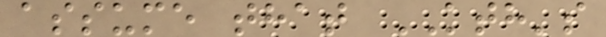assume that KTH's
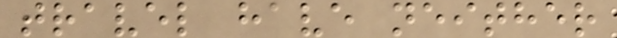travel have neither
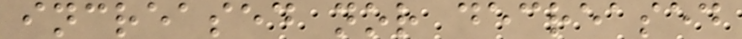increased nor decreased
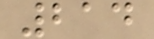214
